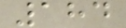184
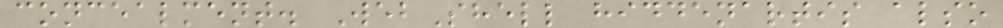concealment. WebShell hiddenartis also
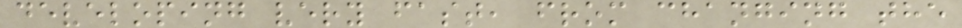developing very fast, from changing the
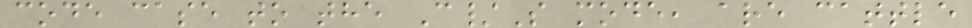code case to the C/S mode, are cattle
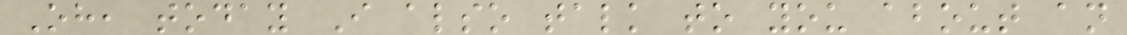Oh, today I also talk to you about an
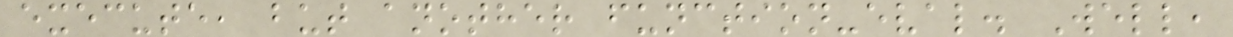execute, but another function-eval. Well,
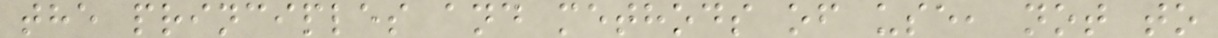the principles and methods of use, not to
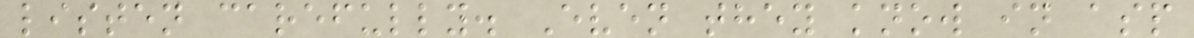listen carefully. Even they know in asp
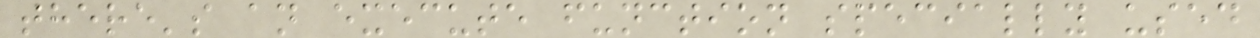there's an execute function specially used
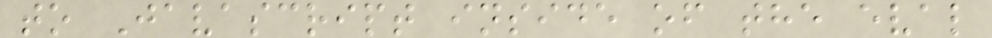to Javascript inside of the eval
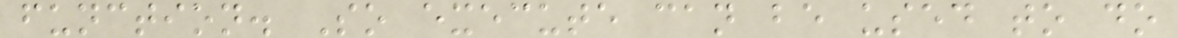function. So execute can be used to do
